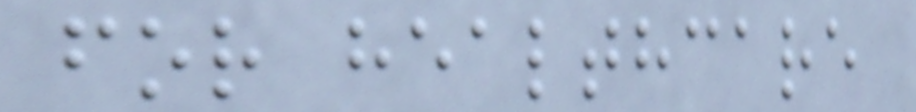for healthcare
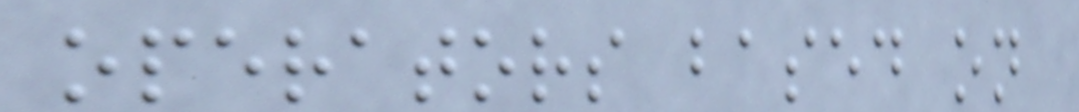operators based on
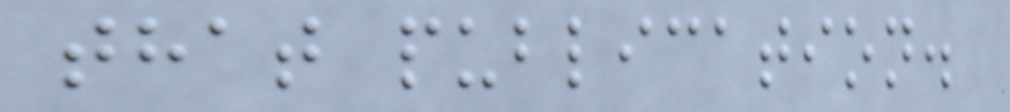that publication.
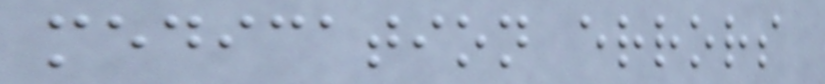medication errors
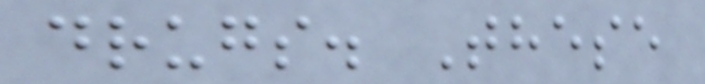drugs. These
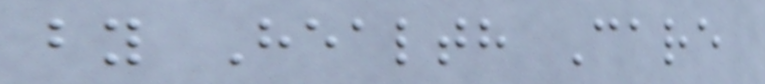by Health Care
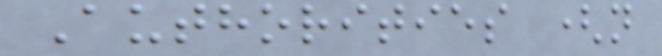Authorities (n
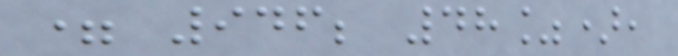= 946; 48%),
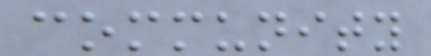community
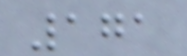171
